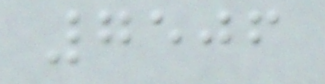7506
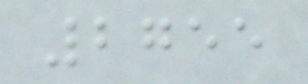2755
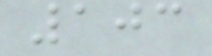103
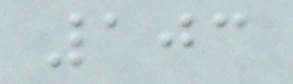103
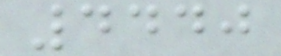4440
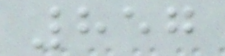857
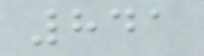841
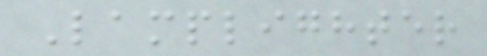Lamplighter
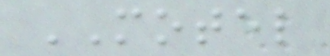MOTEL
